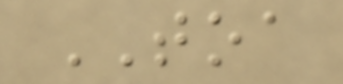TOA
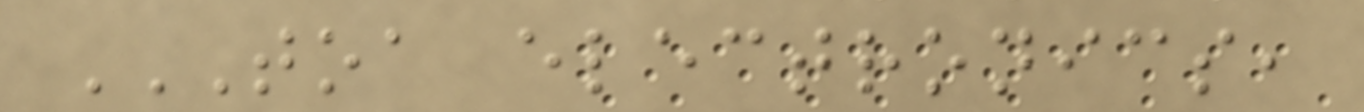TOA ELECTRONICS,
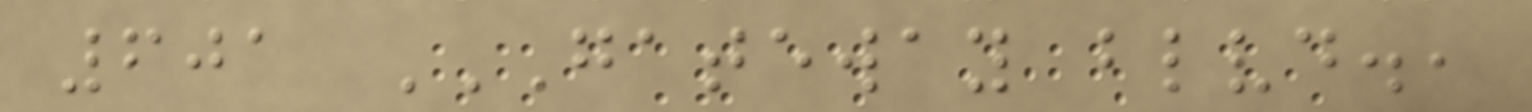601 GATEWAY BLVD.,
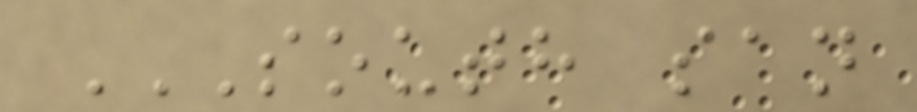SOUTH SAN
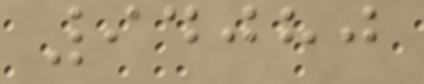94080
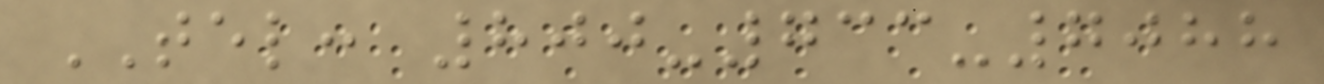TEL: 800-733-7088
